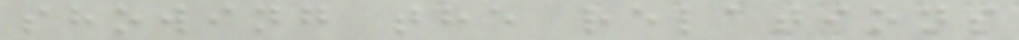showing the relations
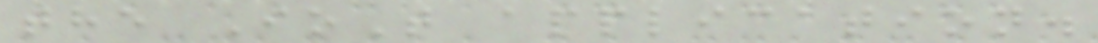the IoT application.
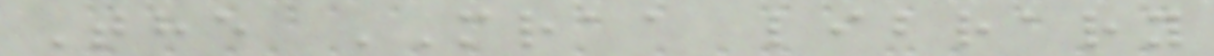The MRAA library
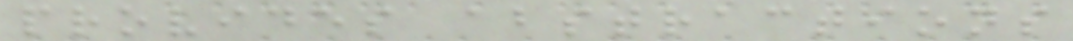provides abstractions
